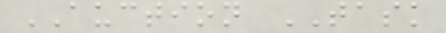AUCTION TASK
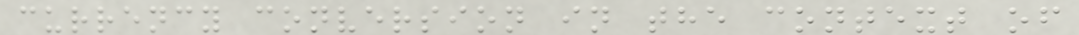currency conversion in the context of
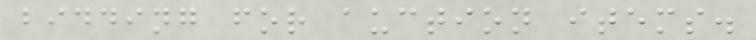bidding for auction items.
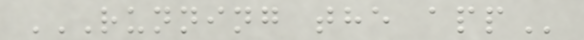RUNNING THE APP
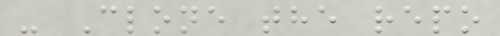- Clone the repo
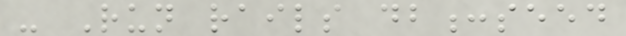- Run rails db:seed
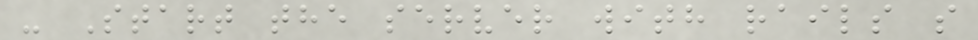- Start the server with rails s
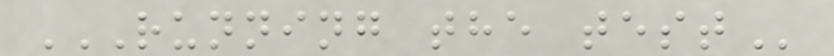RUNNING THE TEST
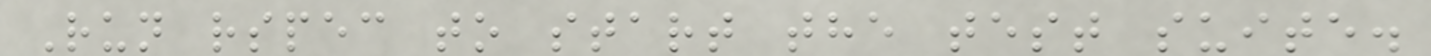Run rspec to start the test suite.
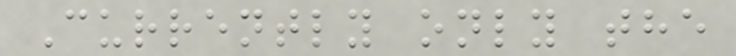Currently only the
